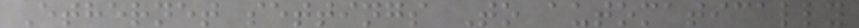Ethernet settings To automatically
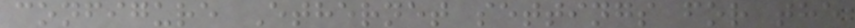configure Ethernet settings for the
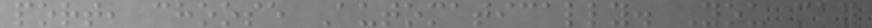port, choose Automatically. You may
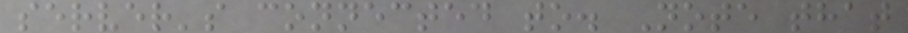server's connected to. Note that
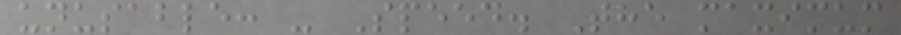unusable: - Speed. The maximum
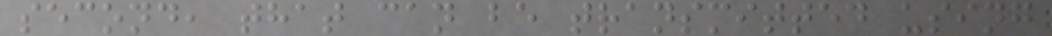second, that can be transmitted using
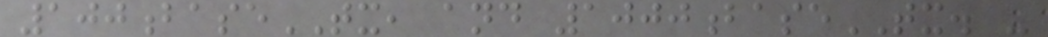100baseTX, and 1000baseTX. -
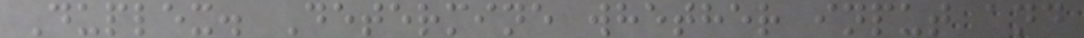Duplex. Determine whether input and
